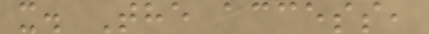x. The access,
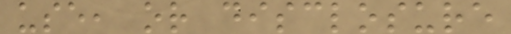use, or disclosure
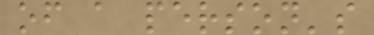of a person's
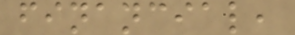financial,
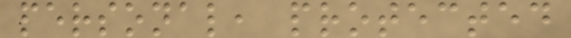personal, protected
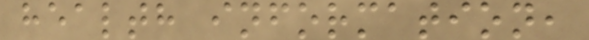health information,
